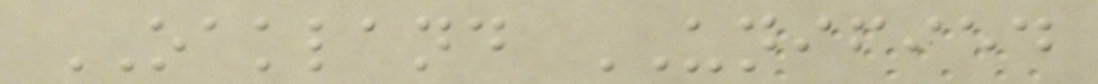OAKLAND UNIFIED
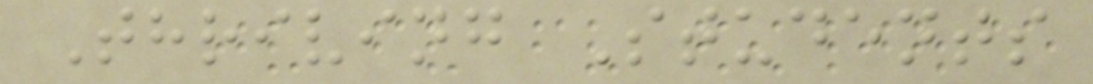Thriving Students
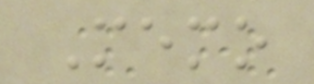Memo
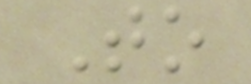To
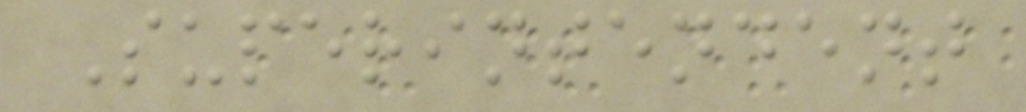Superintendent
